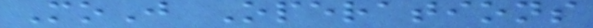MoJ Operations
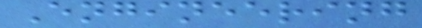Engineering
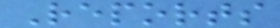Reports
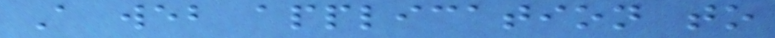A web application to
